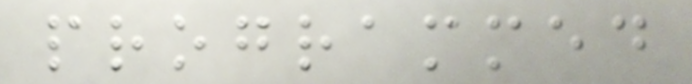programmed
